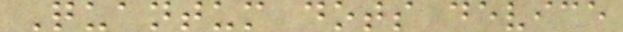Quantum dots device
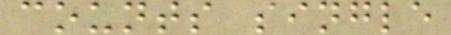counts single
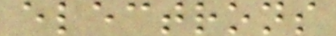electrons
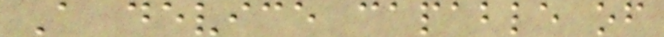A device capable of
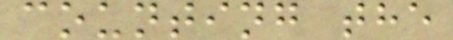counting the
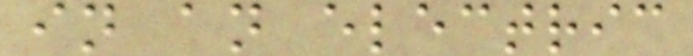in an electric
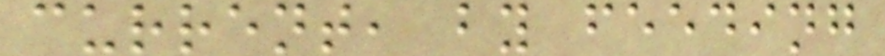current, by feeding
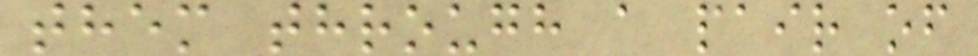them through a pair of
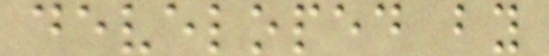developed by
